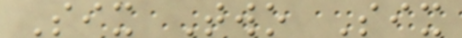Six Two Six
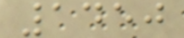1450
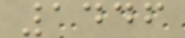1446
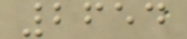2654
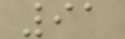91
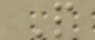P
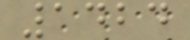1424
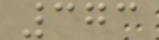373
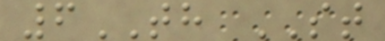6TH ST
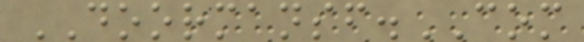DOORMANSF.COM
